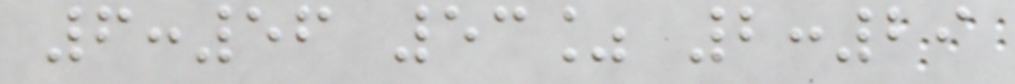6:56 53% 2:29
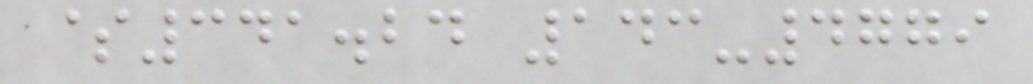$341.24 143-4779
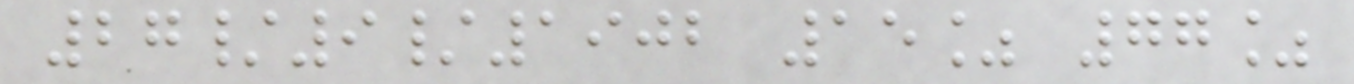27/9/1902 15% 77%
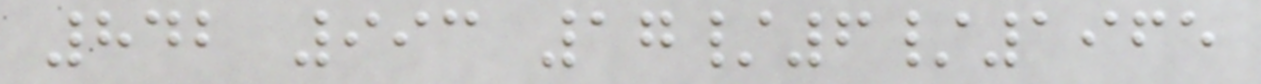842 993 17/6/1965
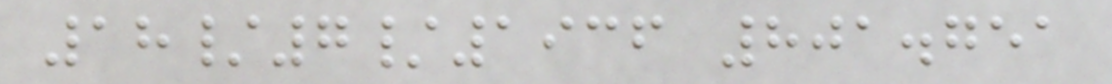18/7/1936 801.751
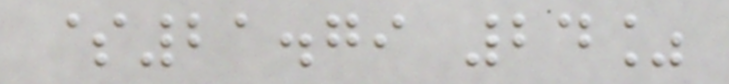$21.79 24%
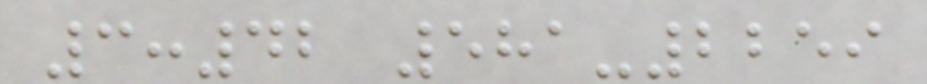3:42 581-2259
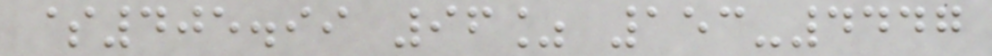$405.99 96% 153-4447
